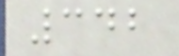342
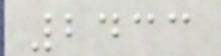2433
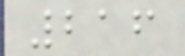216
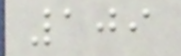109
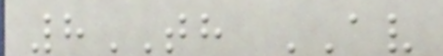8TH AV
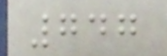747
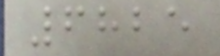6825
